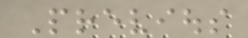Previous
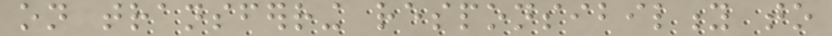on transferring responsibility to
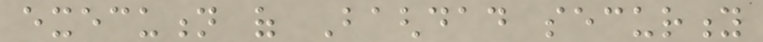execution of Baghdad security
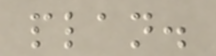plan.
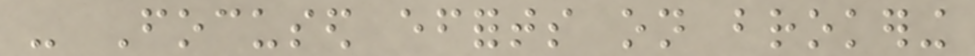- Focused efforts on brokering
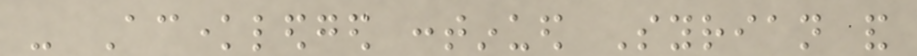- Acknowledged continued Syrian and
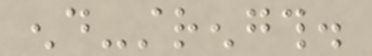end-strength.
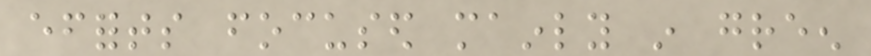efforts focused mainly in green
